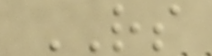RS
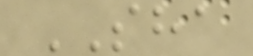SHA
